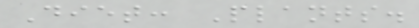Diet: Plants.
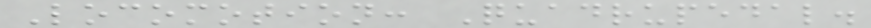Locomotion: Quadrupedal.
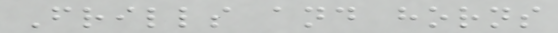Frills and horns
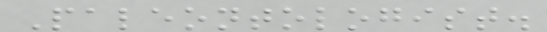Paleontologist.
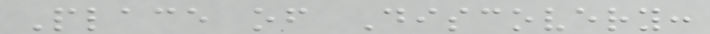Place of Discovery:
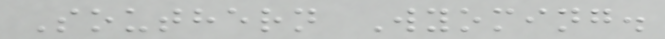Southern Wyoming.
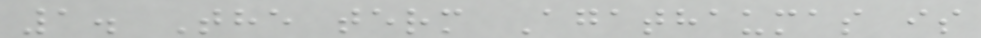1. The term Agathaumas is
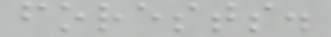forests.
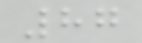87
